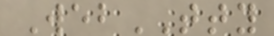WebTTY
